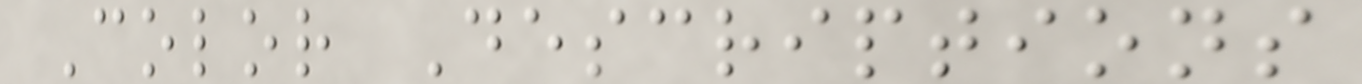Color Descriptions
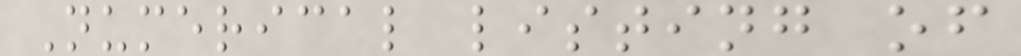Numerical listing of
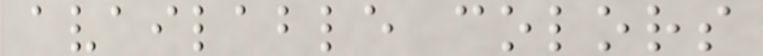available colors
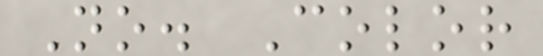No. Color
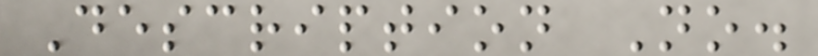Description No.
